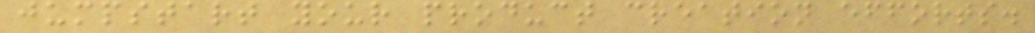jumpstart your product creation efforts.
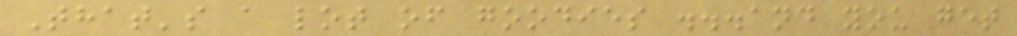That's a lot of goodies ...and you get
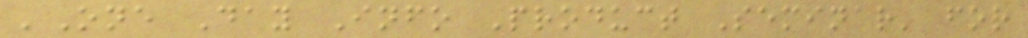'One Day Info Product Seminar' for
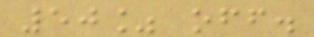50% off.
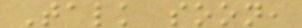Talk soon,
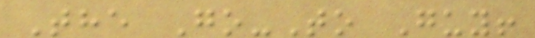The Go-To Guy!
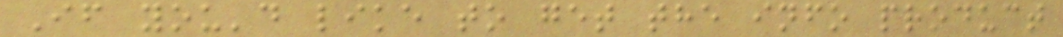If you'd like to get the info product
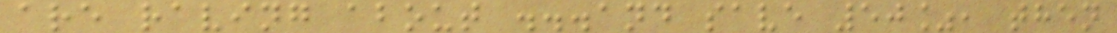are raving about ...and save 50%, then
